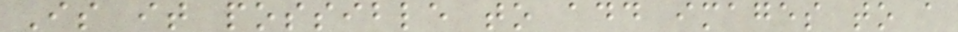Is it possible to add images to a
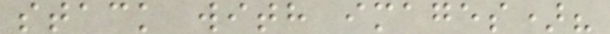stack with images)?
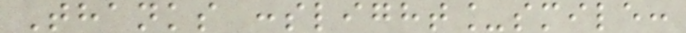Thanks :slight_smile:
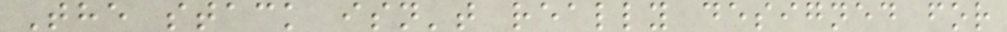The stack isn't really designed for
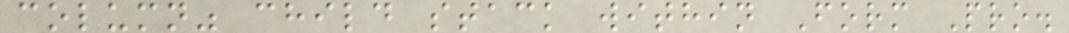column" child stack within Form Pro.
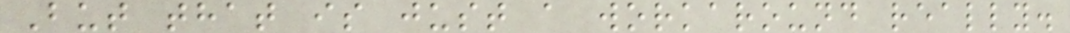But that is just a workaround really.
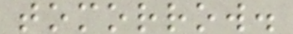tomorrow.
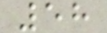58
